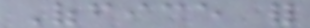Office for
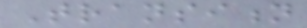Transition
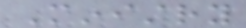Ministry
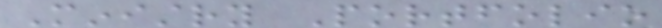Ministry Portfolio
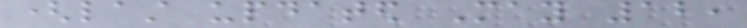(last updated May 12,
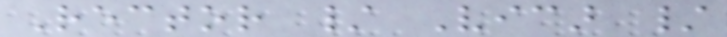Rector / Vicar /
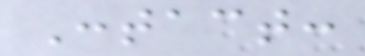Contact:
